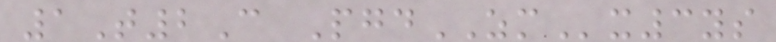1T2C PgdZMx3ys
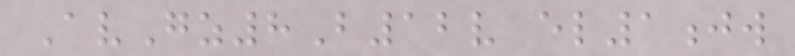AvGz8B12v el1jw
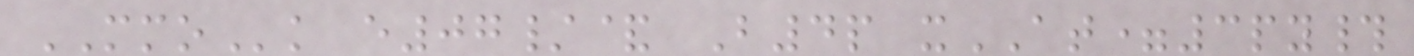MMOk e07/& B4p xAT=3py#
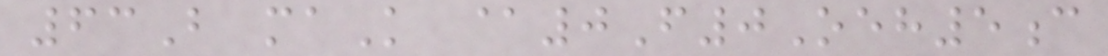63B maK @0F0Oeh5c
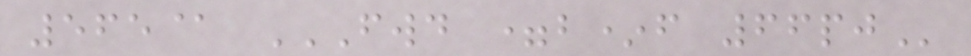565@ FWD =B*F 66PJ
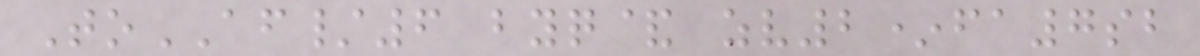ToAF/6 byq& zv2*fa7sb
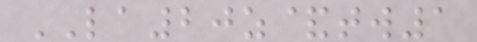LA20z&tw1
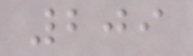209
